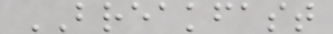BREAKFAST
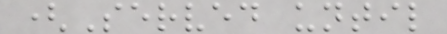(Served until
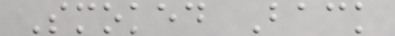Smoked Back
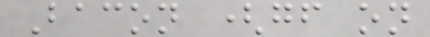Bacon (gf on
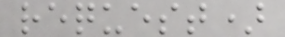request)
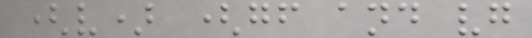(v) (gf and vg
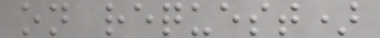on request)
